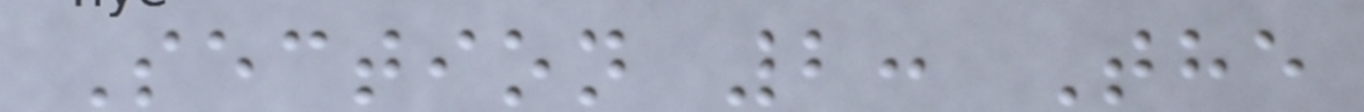Section 2: The
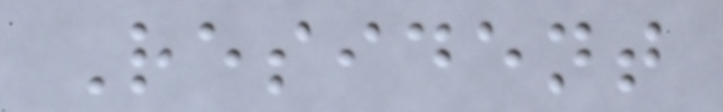Resident
